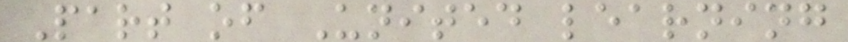Part of United learning
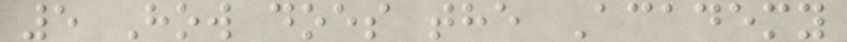5 How does the Academy
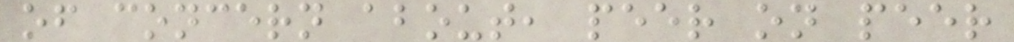of concern about, peer on peer
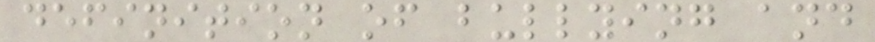definition of bullying and
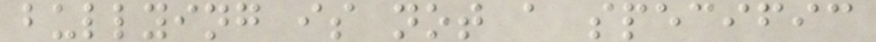bullying is not a specific
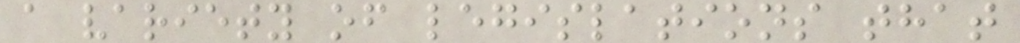a variety of legislations that
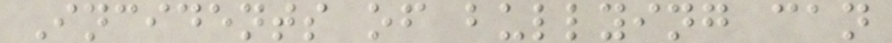Incidents of bullying can
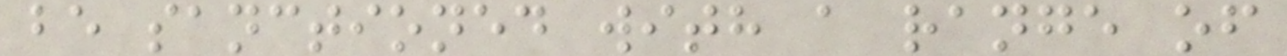be sanctioned with a range of
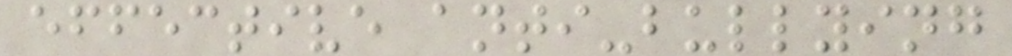effective anti-bullying
